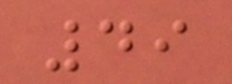49
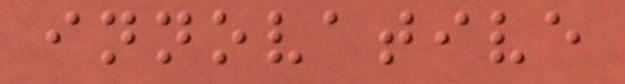innovative
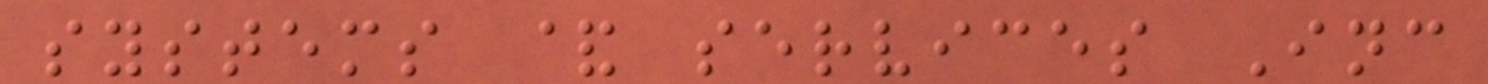systems & services Inc
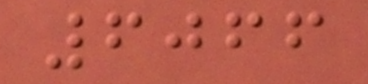6066
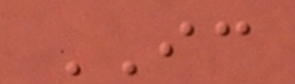IC
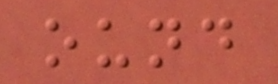ound
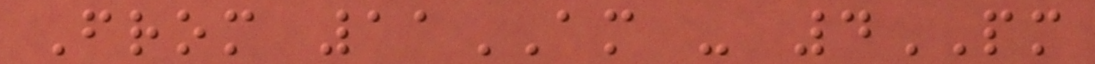From 11AM - 4PM
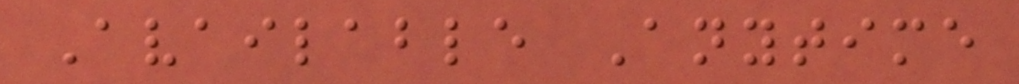Available Anytime
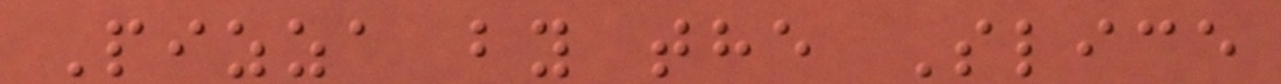Pizza by the Slice
